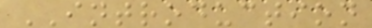INTRODUCTION
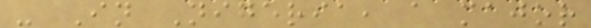- In Nigeria, a major
